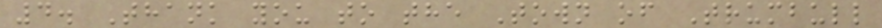4. Thank you to the Town of Trumbull
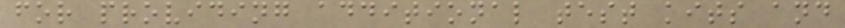for providing additional test kits and
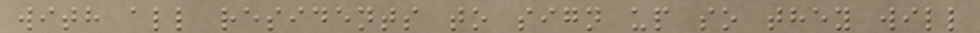with all residents to sign up so they will
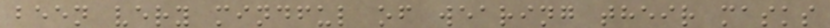been very mindful of wearing their masks
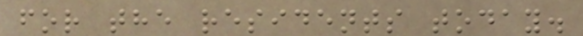for the residents today.
